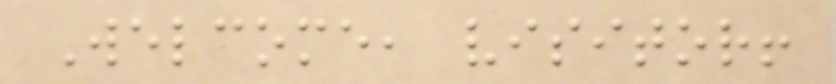Welcome, visitor!
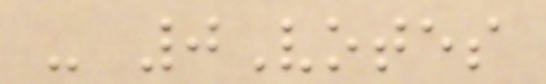- 0Votes
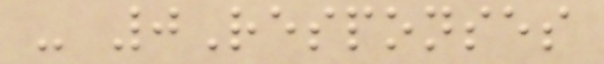- 0Responses
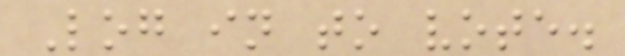Log in to vote.
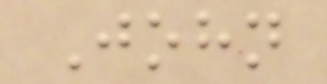John
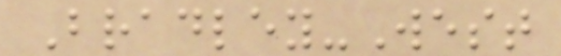Bradley-West
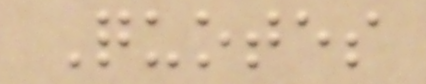Quotes
